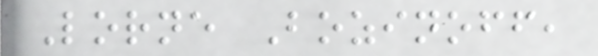Lorne Bozinoff,
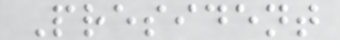President
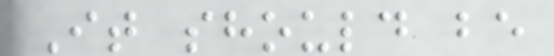It should be
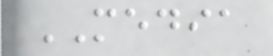MEDIA
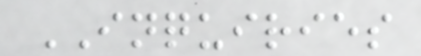INQUIRIES
